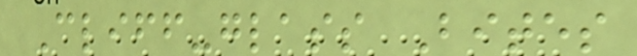Cliff-glass Bites
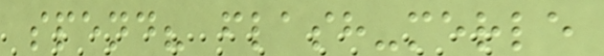spend? flash-merle
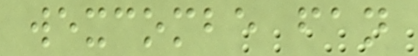wexcombe fan
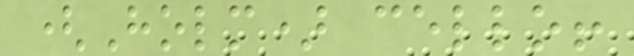(Holm) cello!
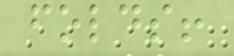folds!
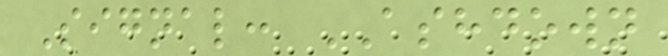Signal: ASHDOWN
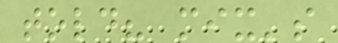told? mix's
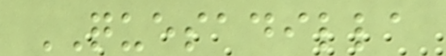QUESADILLA
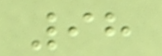98
